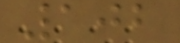102
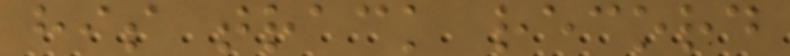his track record
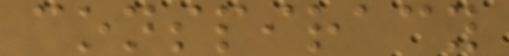conspiracy
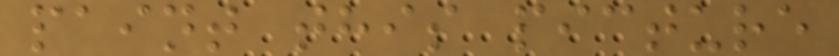paint this picture
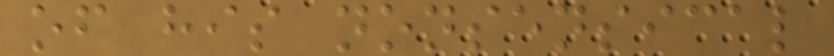of his nonsensical
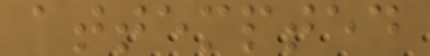attempted
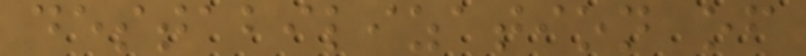destabilization of
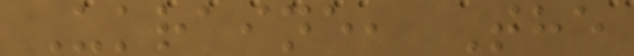Ukraine, The
